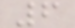6
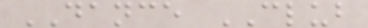DANCE CLUB
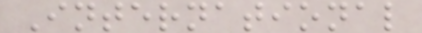International
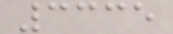3335
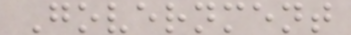Government
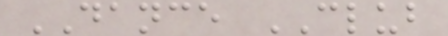DANCE CLUB
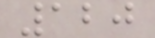120
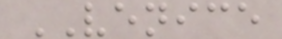VENICE
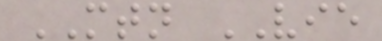MTN VIE
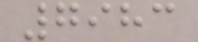7983
